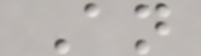An
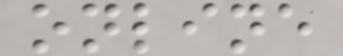online
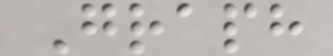Graph
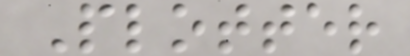Plotter
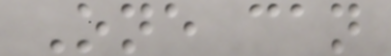One can
